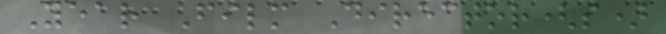Year Film Director(s)
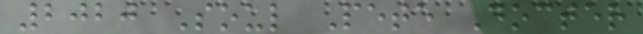2020 Soul Pete Docter
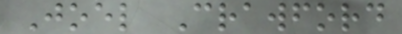Joel Crawford
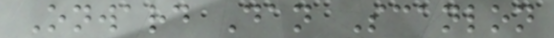Onward Dan Scanlon
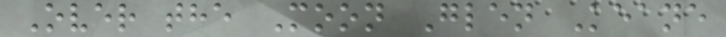Over the Moon Glen Keane
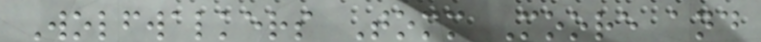Wolfwalkers Tomm Moore and
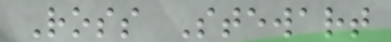Ross Stewart
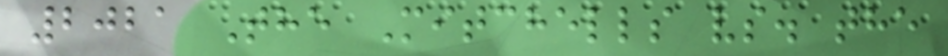2021 The Mitchells vs. the
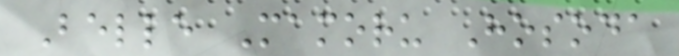Belle Mamoru Hosoda
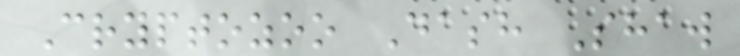Cryptozoo Dash Shaw
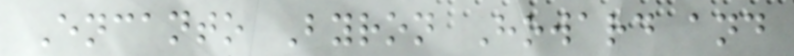Encanto Byron Howard and
